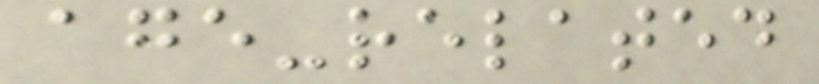age-related
